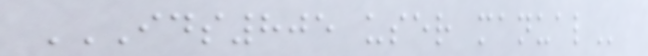IDS805 USER MANUAL
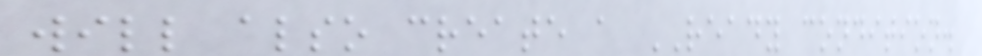will also create a READY condition.
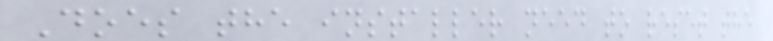Does the installer need to reset the
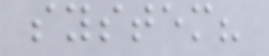system?
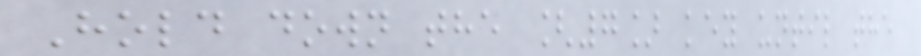Hold down the [7] key until the
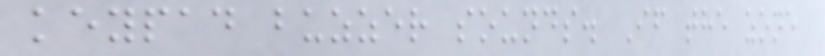keypad buzzer sounds. If the zone
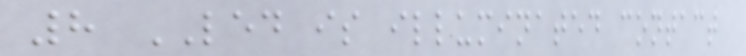8 LED is illuminated contact
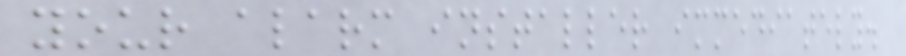your alarm installer immediately.
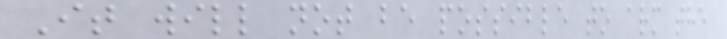It will not be possible to arm the
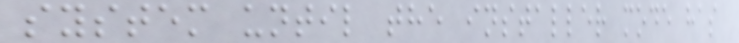system until the installer mode has
